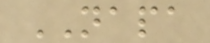NAPA
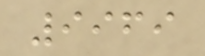9969
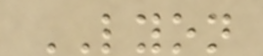LYON
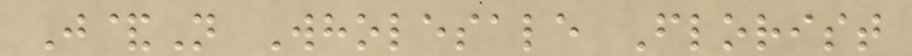J&N Wholesale Florist
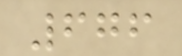676
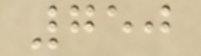750
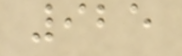925
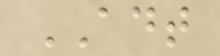ADT
